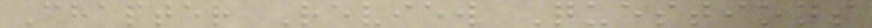Chapter Review Questions
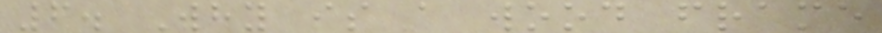6. Why is a wood frame
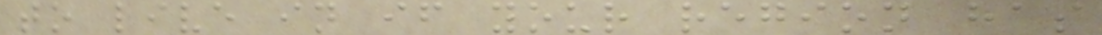to live in if your region has
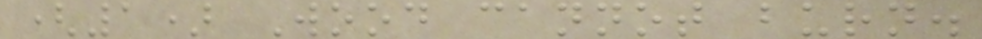(1) Wood cannot burn.
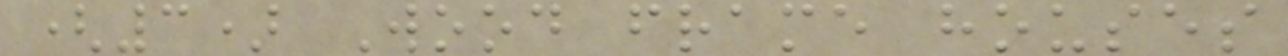(3) Wood frame houses
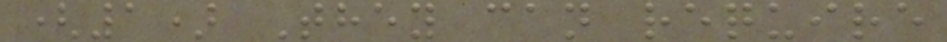(1) They can require
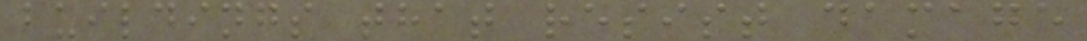buildings that resist damage
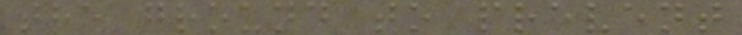the ground to prevent
